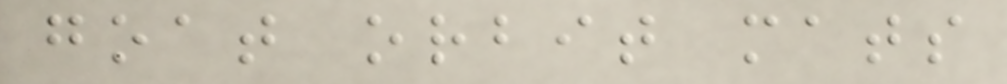goat orbit mats
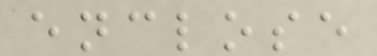enclose
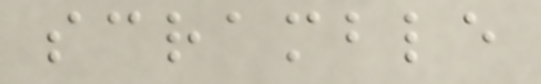scramble
